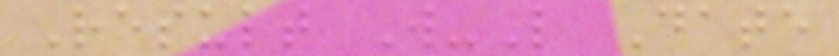Result W-L Date
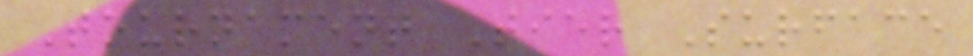Tournament Tier Surface
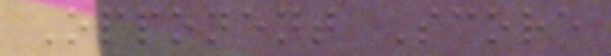Opponent Score
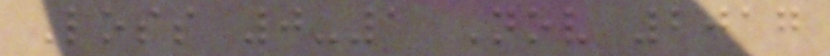Loss 0-1 Nov 2017
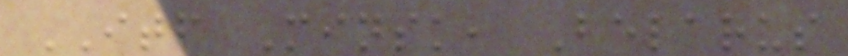ITF Minsk, Belarus
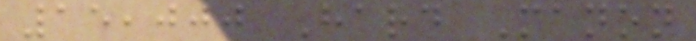15,000 Hard Manon
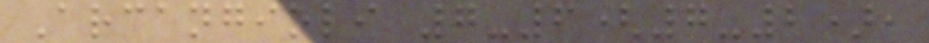Arcangioli 7-6(7-2),
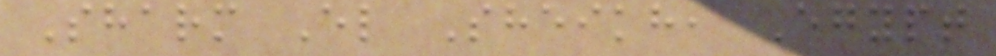Sharm El Sheikh, Egypt
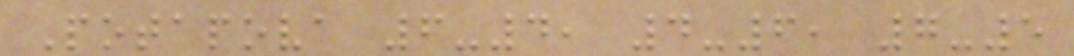Potapova 6-4, 4-6, 7-5
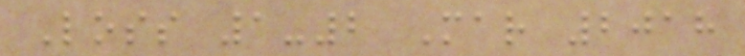Loss 1-2 Mar 2018
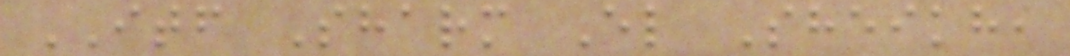ITF Sharm El Sheikh,
